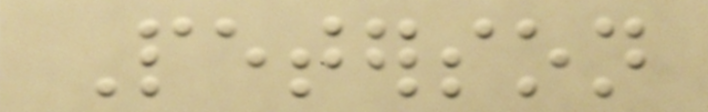Peterson
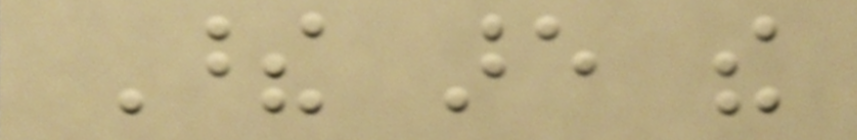These are the
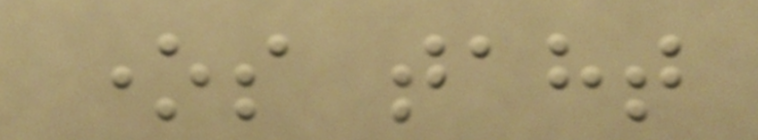ones taht
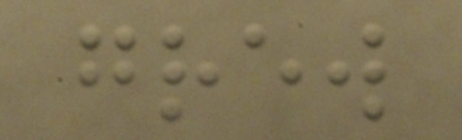grew
